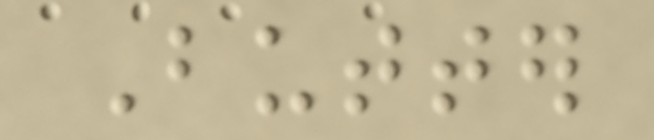Butter
